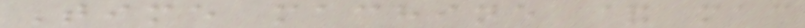Time machine & mac
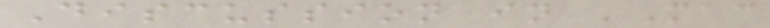Discussion in 'Mac
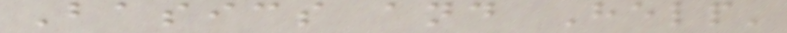Basics and Help'
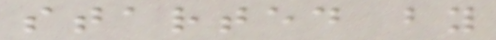started by
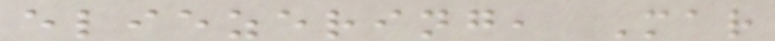eliezering, Mar
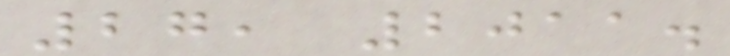27, 2011.
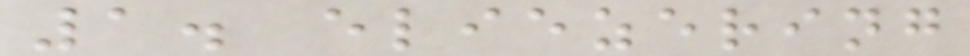1. eliezering
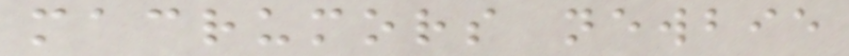macrumors newbie
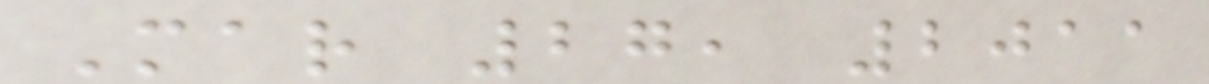Mar 27, 2011
